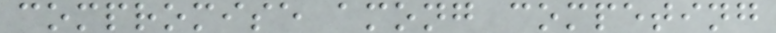compromise among competing
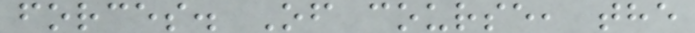forces. Of course, the
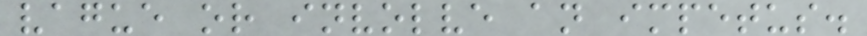vague or involve an impetus.
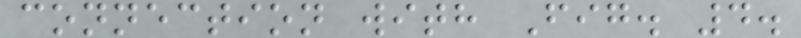connection with Fig. 4.
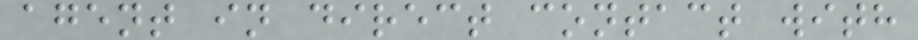agent in direct contact with
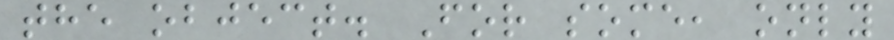the object. For some, only
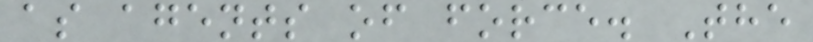as agents of force. The
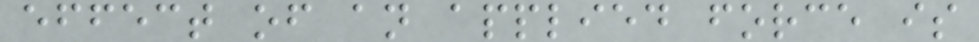effect of an applied force is
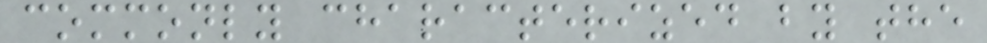commonly characterized by the
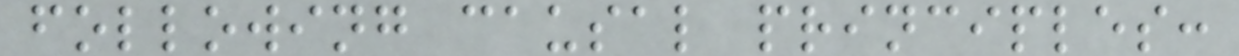following causal principles:
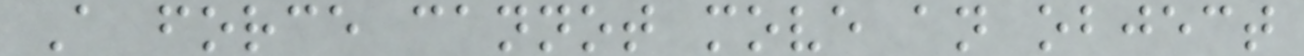A force cannot move an object
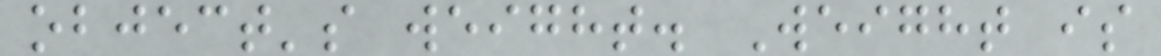object's weight. Weight is
